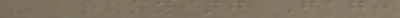- Running Gag:
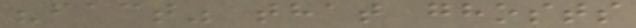"fact" that ghosts
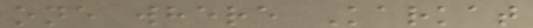one where Karkat
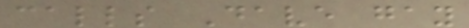calls Dave gay
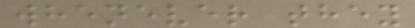whenever they
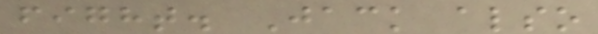fight. Jack also
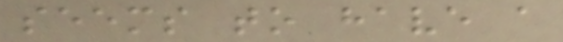seems to have a
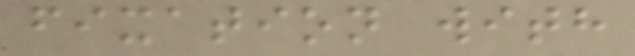fixation with
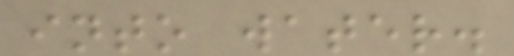into water.
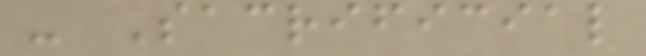- Sacrificial
